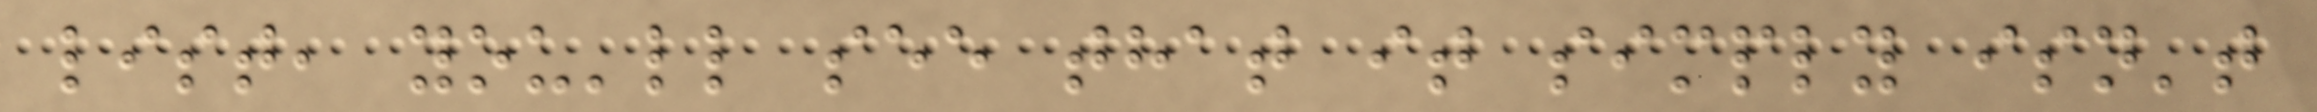list, you'll see that it simply isn't
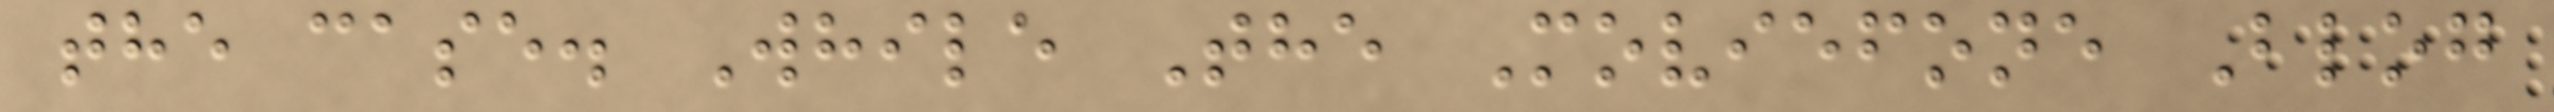the case. While The Moviefone Blog
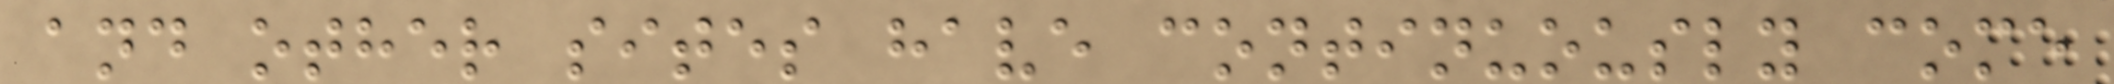and other sites have continuously come
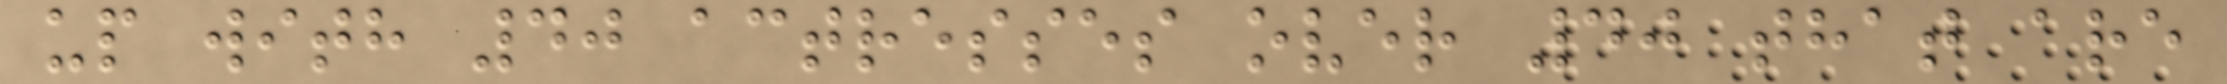up with 40 actresses over 40 that are
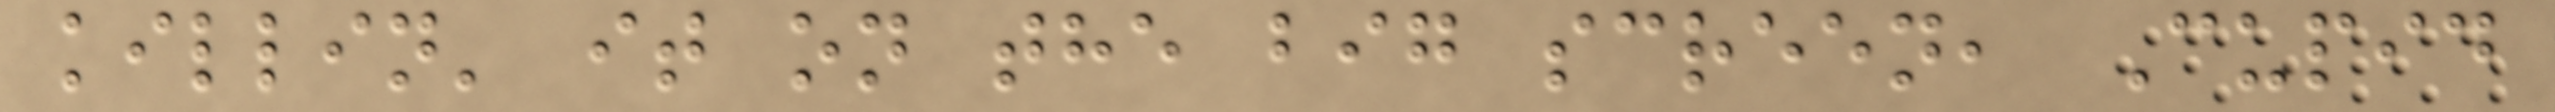killin' it on the big screen, Cupid
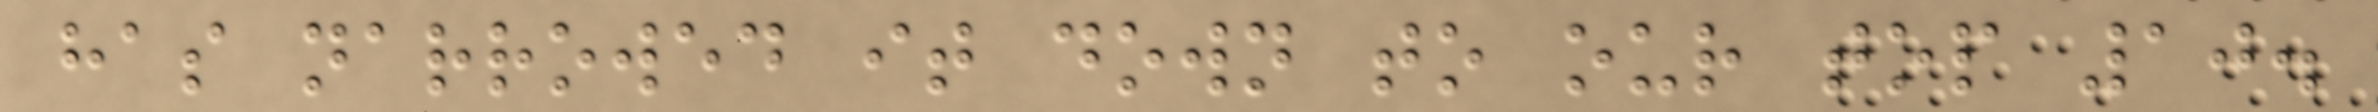has narrowed it down to our top 10.
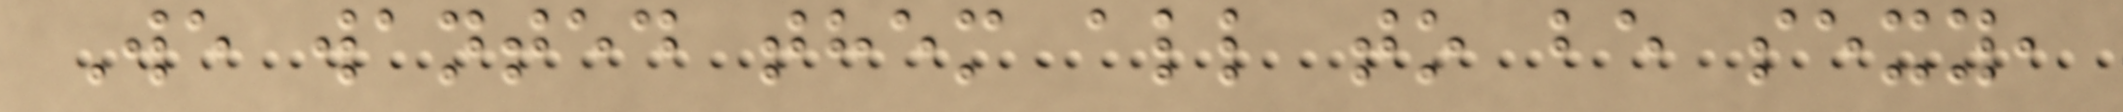We wanted them all to be sexy,
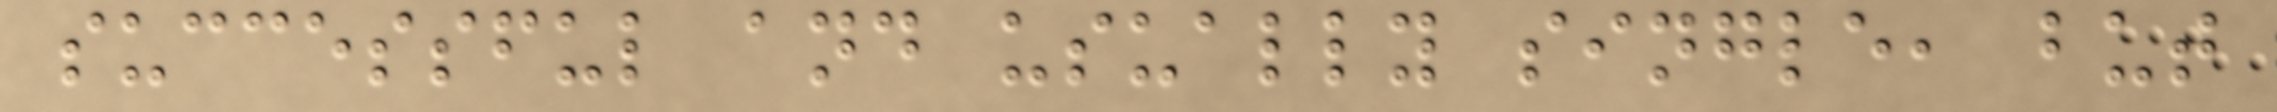successful and usually single, but
